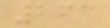263
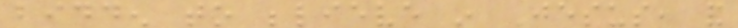bidden to believe in Jesus, and
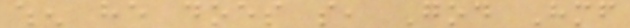when he does so, God Himself
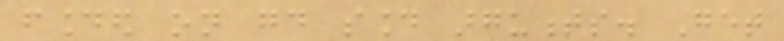founded on good sound arguments. Get
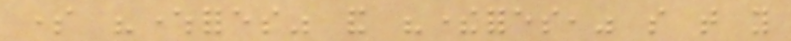some "wherefores" and "therefores," so that you
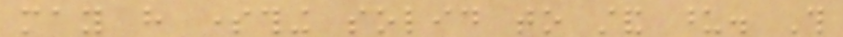may have something solid to stand upon. This
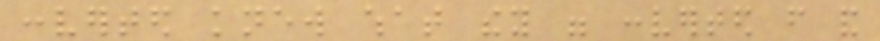converted knew what they were converted from and
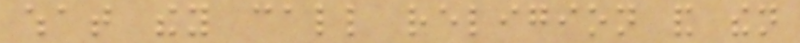what they call religion and then
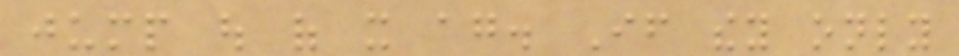jump out of it again. If they only
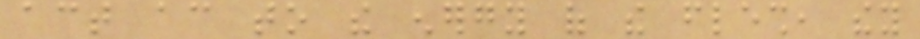act according to the energy of the flesh, they
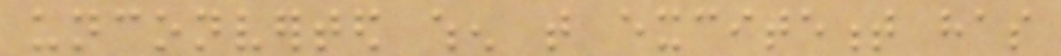unconverted when that excitement has
